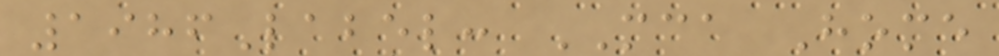1986Label: MCA Home
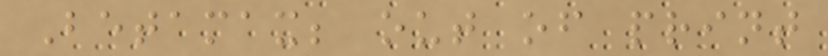Betamax; out of print
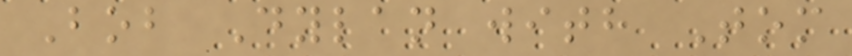Bob Dylan with Tom
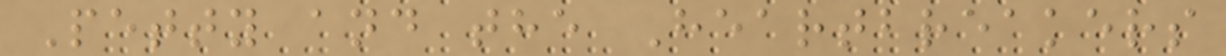Petty and the Heartbreakers
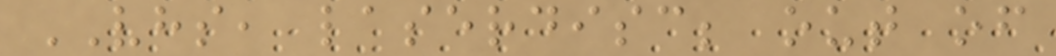VHS, laserdisc; out of
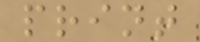print
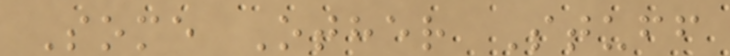Some Other Stuff
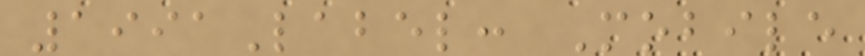1991Label: Mobile
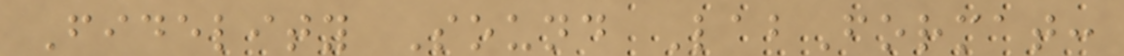Fidelity Sound LabFormat:
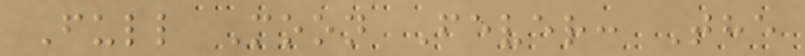Full Moon Fever: The
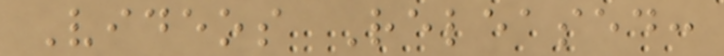Videos Released:
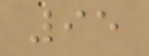95
